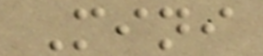Mini
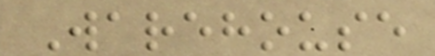Warehouse
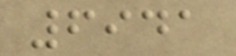6941
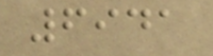6941
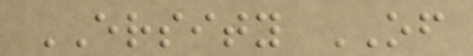ERSITY OF
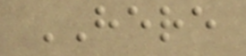HERE
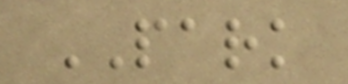PARK
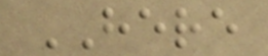HERE
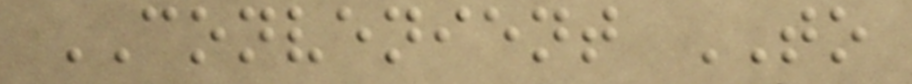CONVENIENT TO
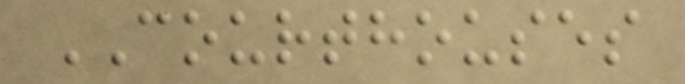COURTHOUSES
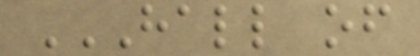HALL OF
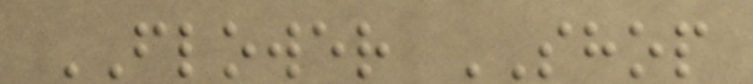FLOWER SHOP
